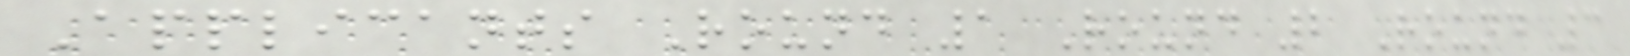Applicants Round 1 Round 2 Round 3
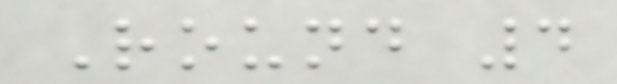Round 4
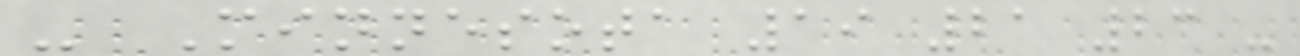- Minnesota 19 21 23 -
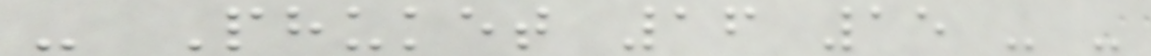- Phuket 16 15 - -
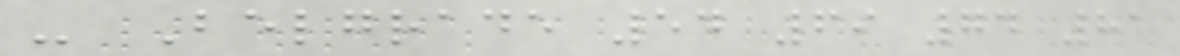- Belgrade 54 69 74 81
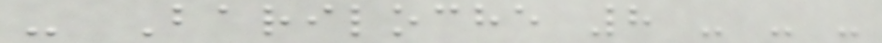- Bariloche 8 - - -
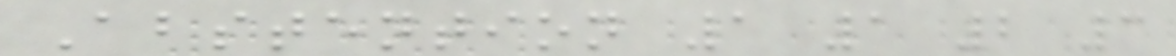Abstention 1 1 2 3
